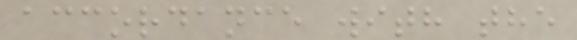accordance with the
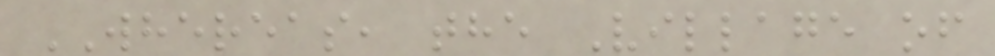WHEREAS, the Village of
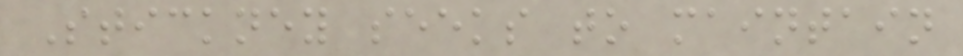Stickney seeks to maintain
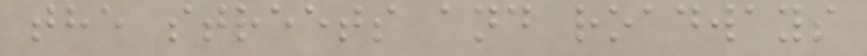the streets and roadways
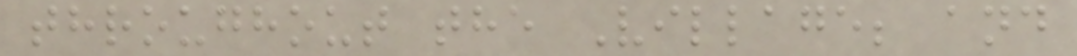throughout the Village; and
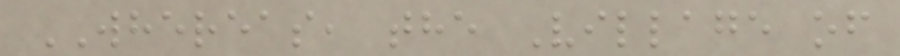WHEREAS, the Village of
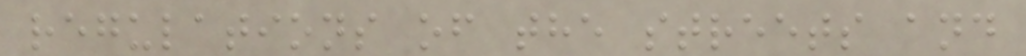regulations of the streets and
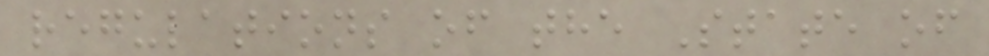regulations of the State of
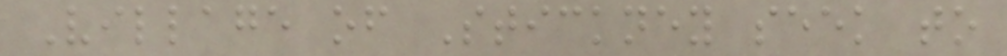Village of Stickney seek to
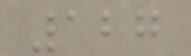127
